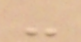-
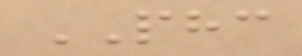PHC
